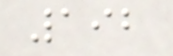192
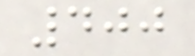400
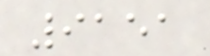9151
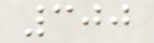300
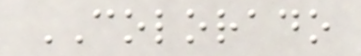COLORADO
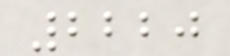2220
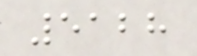5128
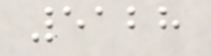5128
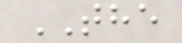THE
